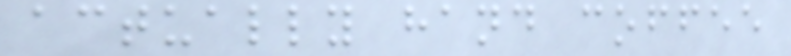actually hand coffee
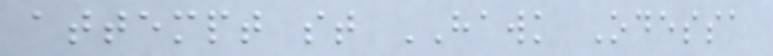attempt st HAWK Odessa
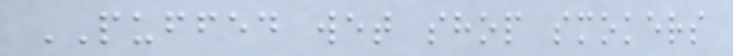PUFFED wet shop smokers
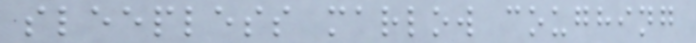sleepless marlow coughing
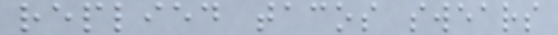replied tacos swears
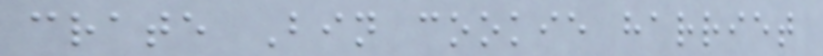crate Bin cookie harriet
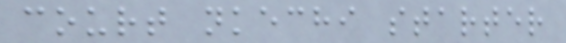court nkechi starter
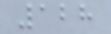128
